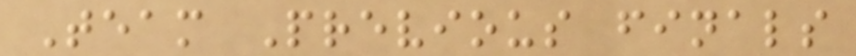Team Previous finals
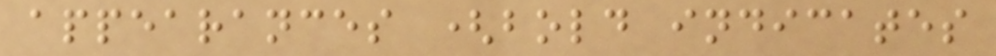appearances (bold indicates
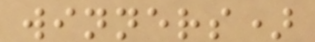winners)
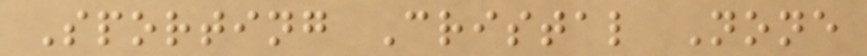Sporting Cristal None
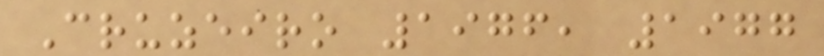Cruzeiro 1976, 1977
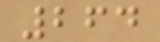264
